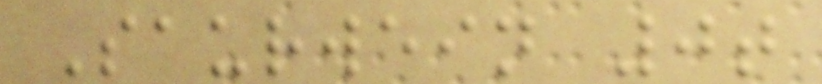Saurwein 0t
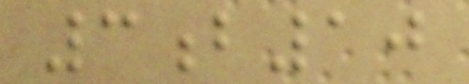3b10
